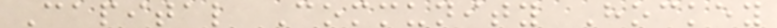Capital Community Hockey
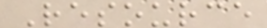Resource
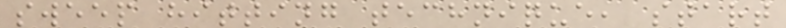sweep hitting technique, start
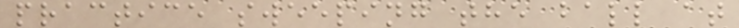practice sweeping the ball at
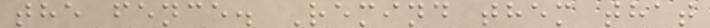the fence. Remind them that
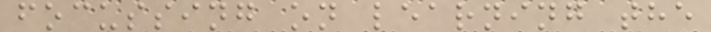focussing on learning the
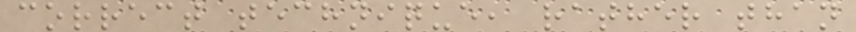correct technique, rather than
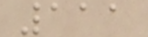111
